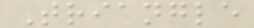Triangle
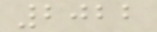2022
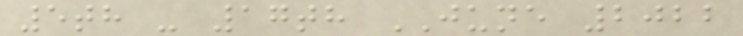5th - 17th JUNE 2022
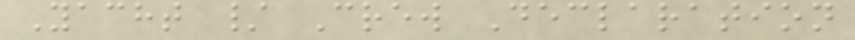Yacht / Crew Declaration
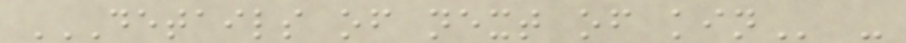DETAILS OF NEXT OF KIN -
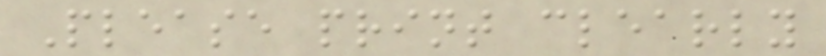Please print clearly
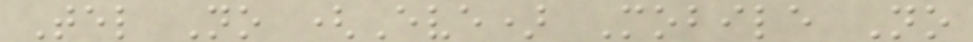Tel No (Eve) Mobile No
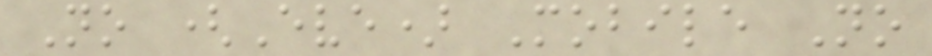No (Eve) Mobile No
